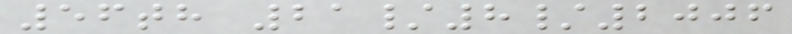56th 21/8/2006
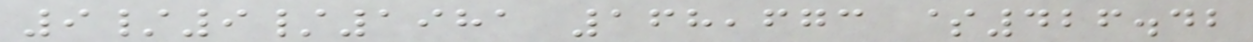9/9/1981 168,673 $426.42
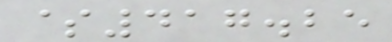$417.25
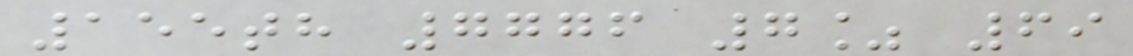155th 7776 7% 69
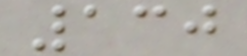130
